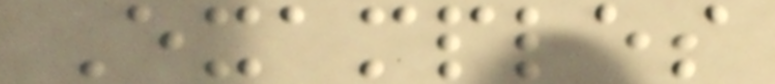Examples
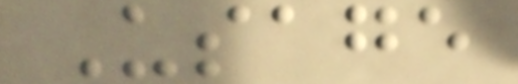Usage
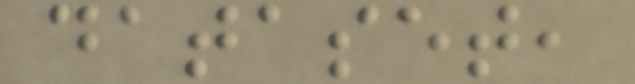dataset,
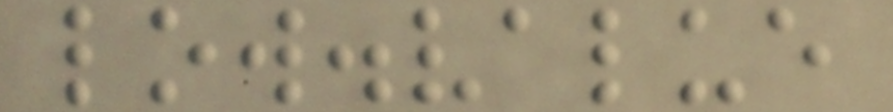low.value
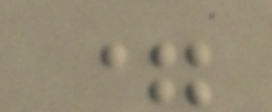=
